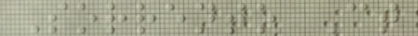Sorrento Ct
